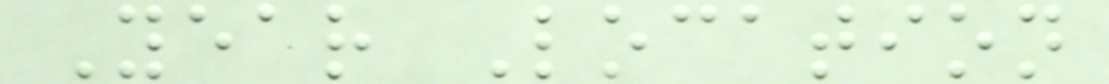Year Location
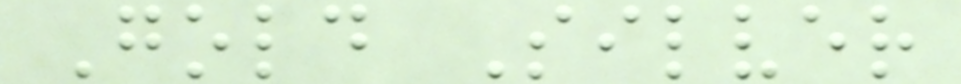Gold Silver
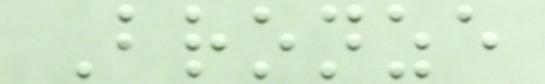Bronze
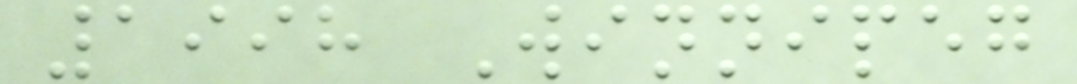1998 Winnipeg
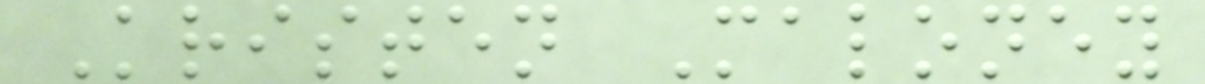Kristen Maloney
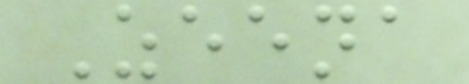Zeena
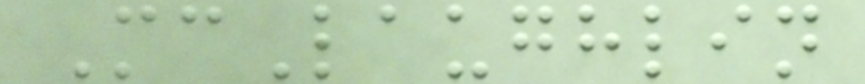McLaughlin
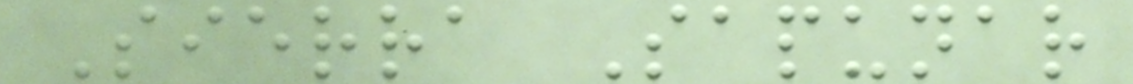Sierra Sapunar
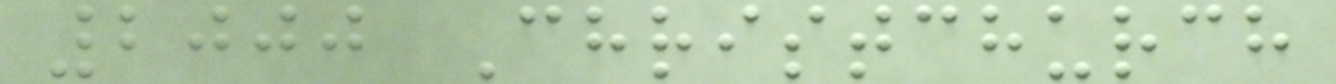2000 Christchurch
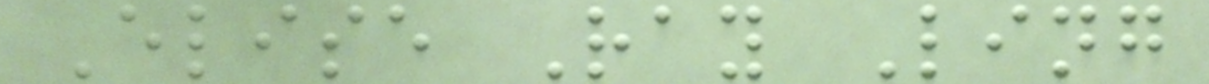Elise Ray Ling
